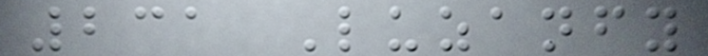231 Luzanfy
